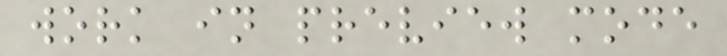work in preview mode
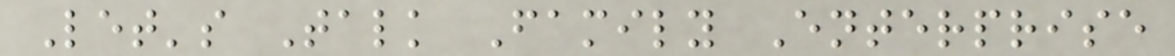Let's Talk Family Enterprise
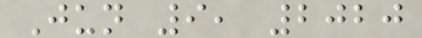Jun 9, 2020
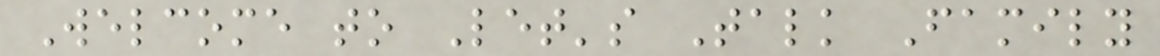Welcome to Let's Talk Family
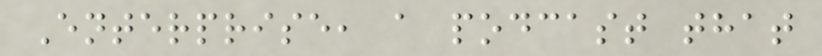Enterprise, a podcast that
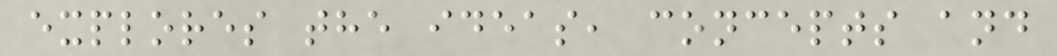explores the ideas, concepts and
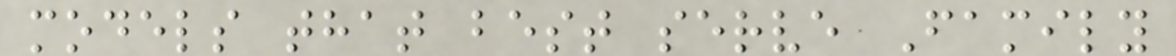models that best serve Family
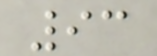93
